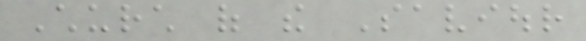Church of the Saviour
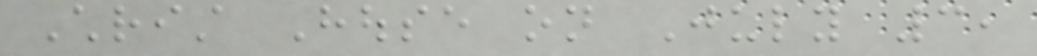Christ House on July 3,
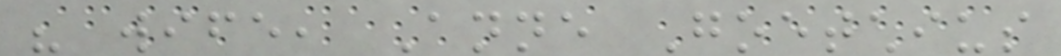his wife, Anne Goetchius
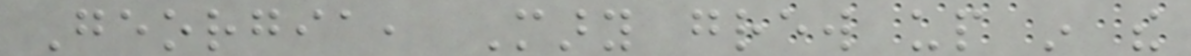Georgia, Mary grew up in the
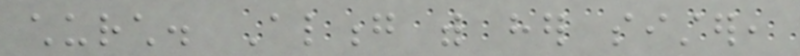church. Along with her sister,
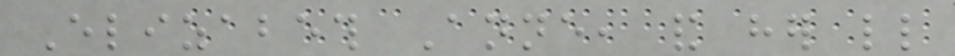Elizabeth Anne, and her little
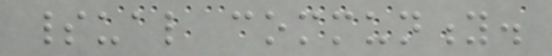spiritual community.
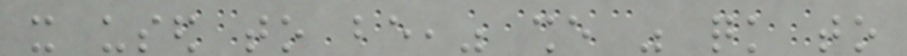it used to be," she was quick to
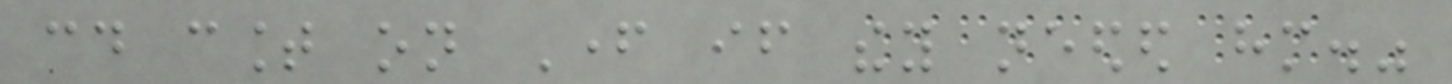could count on Father if they needed him."
